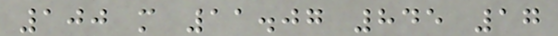100 m 11.07 845 17
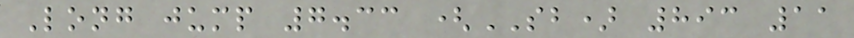Long jump 7.33 (SB) 893 11
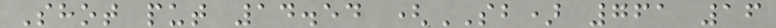Shot put 14.54 (SB) 761 16
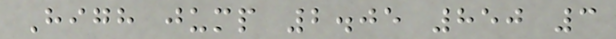High jump 2.05 850 3
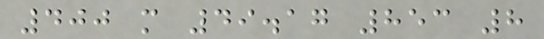400 m 49.17 853 8
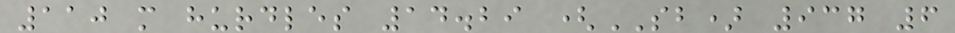110 m hurdles 14.29 (SB) 937 6
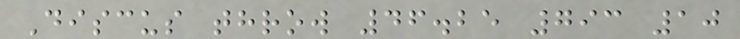Discus throw 46.25 793 10
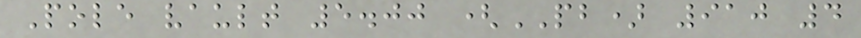Pole vault 5.00 (PB) 910 4
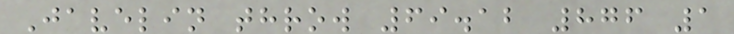Javelin throw 69.12 876 1
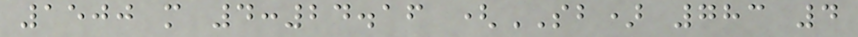1500 m 4:24.16 (SB) 783 4
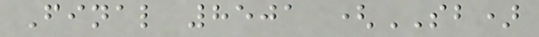Final 8501 (SB)
